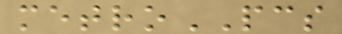metroPCS
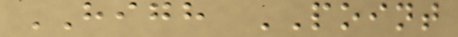HIGH POINT
